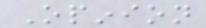Opinion
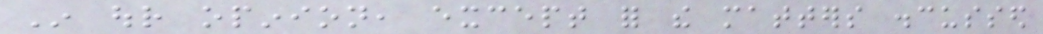In our opinion, except for the matters discussed
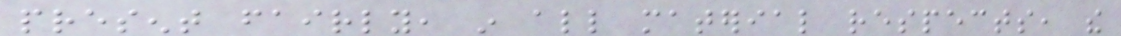present fairly, in all material respects, the
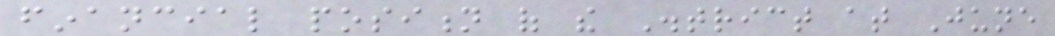financial position of the District at June
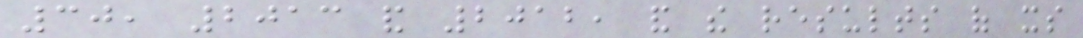30, 2013 and 2012, and the results of its
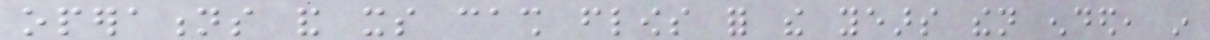operations and its cash flows for the years then ended, in
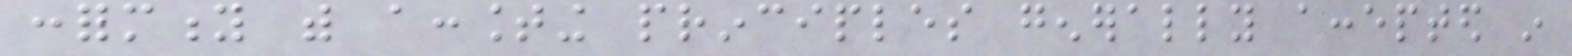conformity with accounting principles generally accepted in
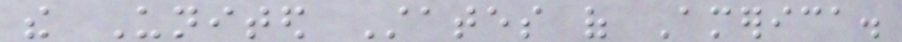the United States of America.
